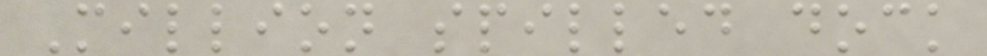Million spilled dock
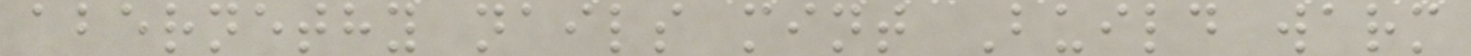abernethy nails mint Build warm
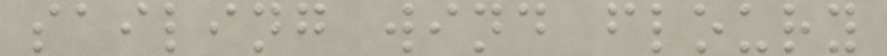sailing wind floury
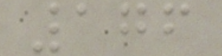176
